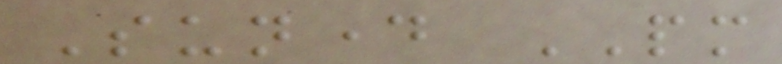Sunday PM
